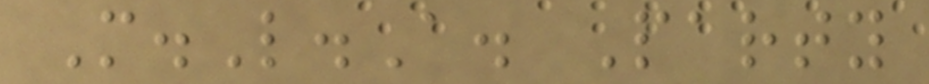M.L.A. Party
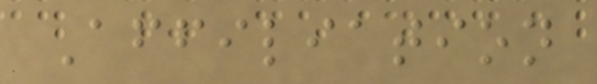Affiliation
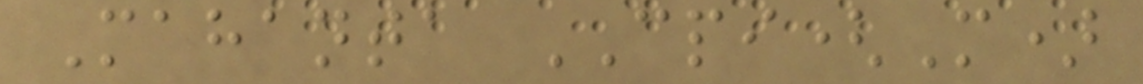Mahanta CPI(M)
